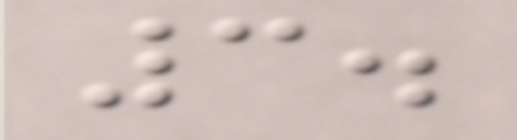3.
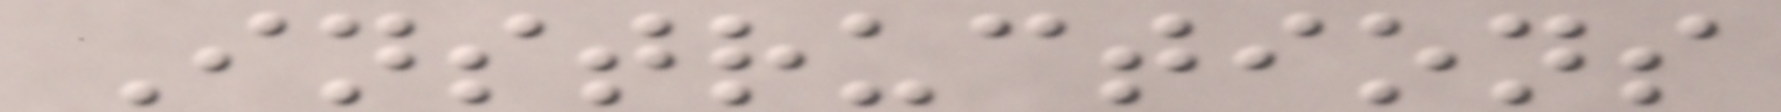Instructions
